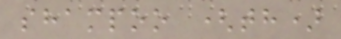shampoo (th)
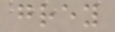grey
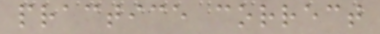practice correct
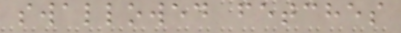swallowed fetches
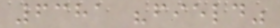6381 "field"
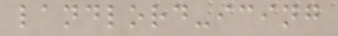landlord-icing
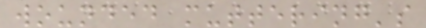wounded muttering's
